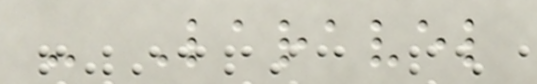- Laravel
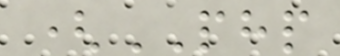(PHP
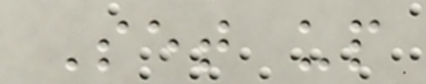Set up
